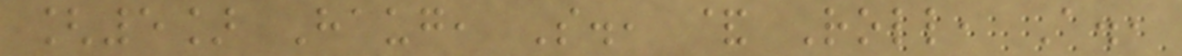[5] Haug, S., & Roll, A.,
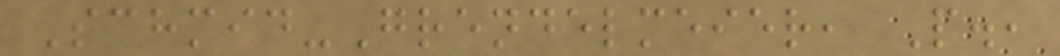Schmid-Grendelmeier, P.,
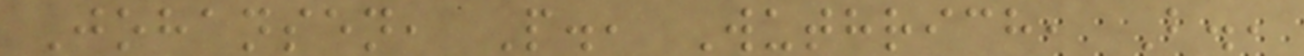Johansen, P., Wuthrich, B.,
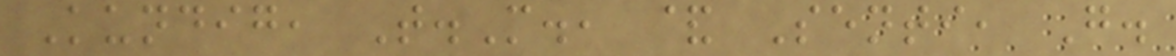Kundig, T.M., & Senti, G.
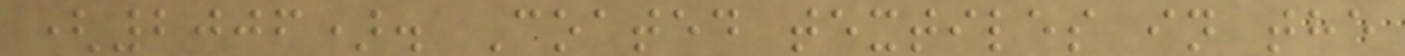(2006). Coated textiles in the
